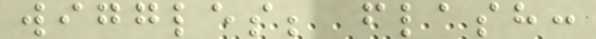wiggles; flash:
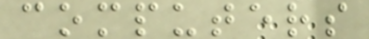computers
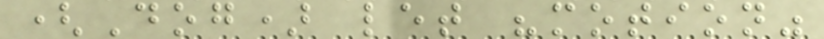(Dog) let "motion"
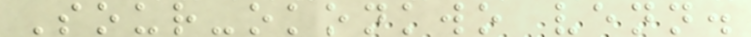Sour-okonkwo venn.
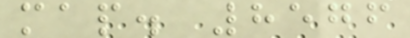map. 8576
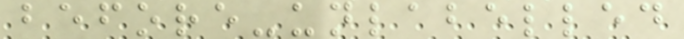before-unlabelled
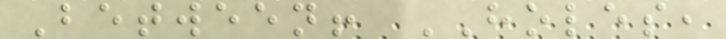Between! HOLES,
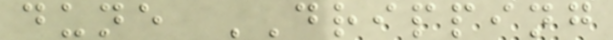dune DRIPPING
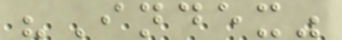"Index"
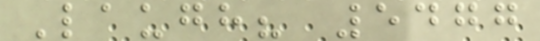Laugh? 5477
